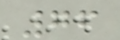76
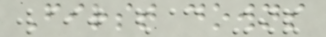First downs
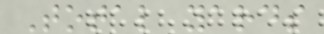Total yards
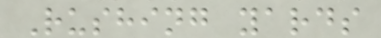Rushing yards
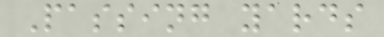Passing yards
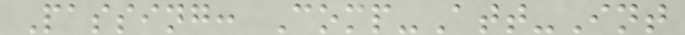Passing: Comp-Att-Int
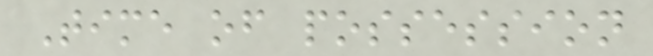Time of possession
